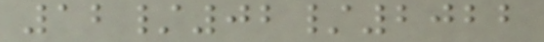12/02/2022
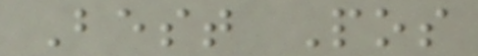Best Pos
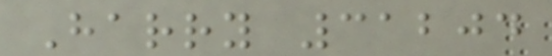Harry 31204
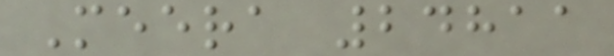Meera 24811
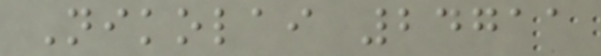Nikolai 24711
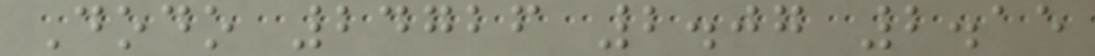Dodo 24726 2.07 2.15
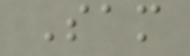Sam
